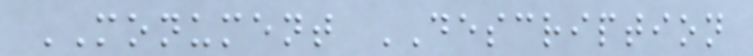MONUMENT DESCRIPTION
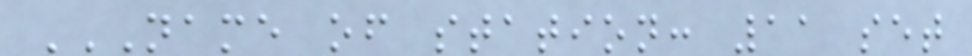NAME OF STATION: 11 SET
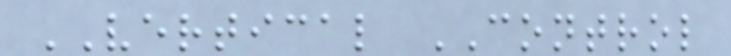VERTICAL CONTROL
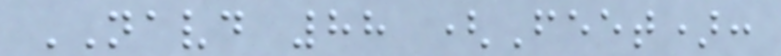NAVD 88 (Feet):
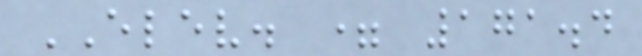ELEV. = 171.4
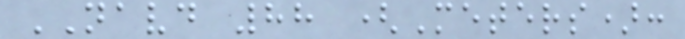NAVD 88 (Meters):
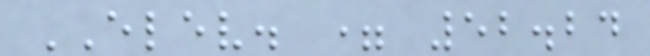ELEV. = 52.24
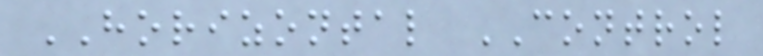HORIZONTAL CONTROL
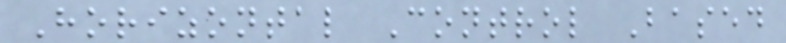Horizontal Control Based
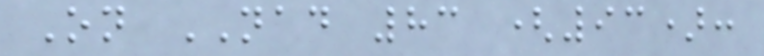On NAD 83 (93):
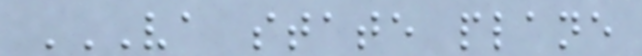VA STATE PLANE
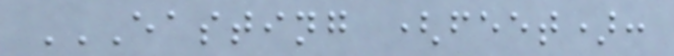EASTING (FEET):
